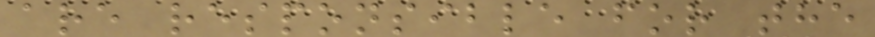are responsible for the
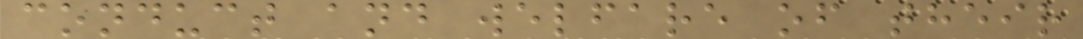conduct and welfare of their
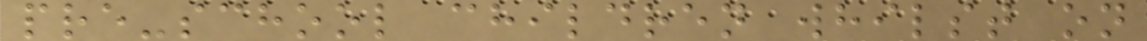pre-school children whilst on
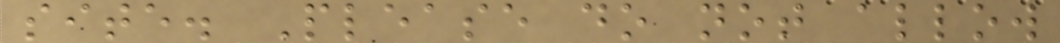site. Please do not allow
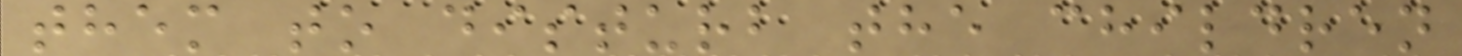them to disturb the children
